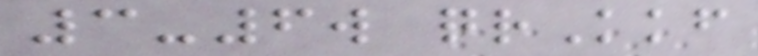3-6w qrKkf
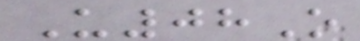U08O
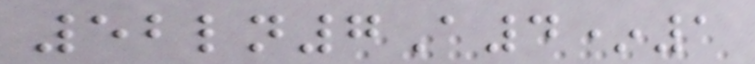52ln7A4*1
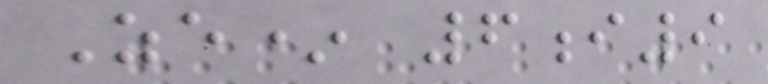Ze* 6i9
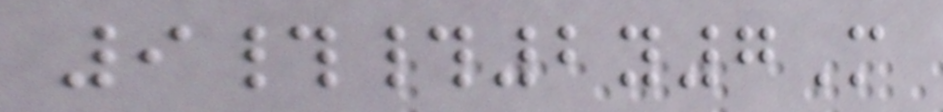9##2y7M
